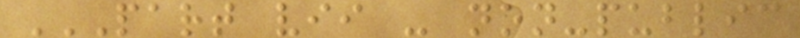PART VII - NON-PUBLIC
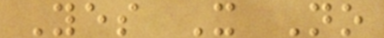Yes X No
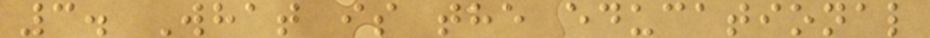3. What is the educational
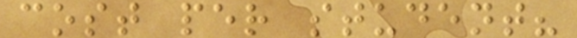cost per student?
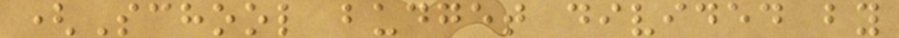(School budget divided by
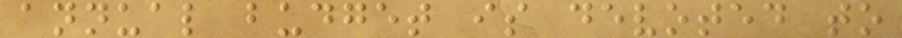annual budget is devoted to
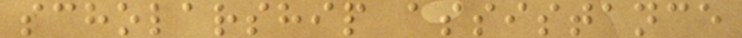scholarship assistance
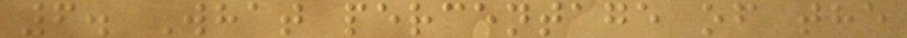6. What percentage of the
